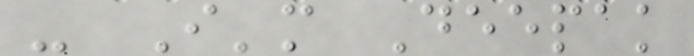- I'm Deepak
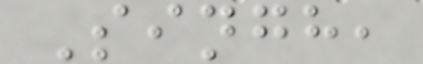Singh,
